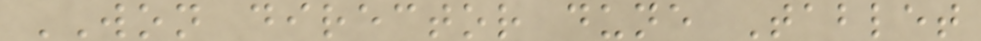WON director dune Tablet
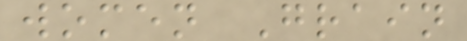women Grain
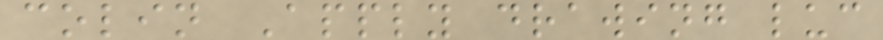colin Apply drawing luc
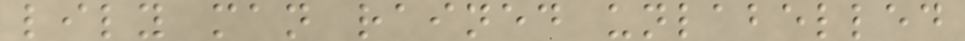lily man rained unlabelled
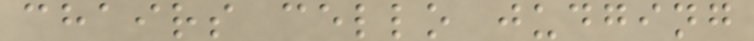chairs cello judging
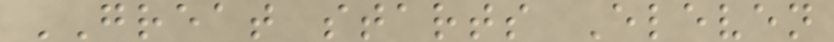GREAT starts Eleven
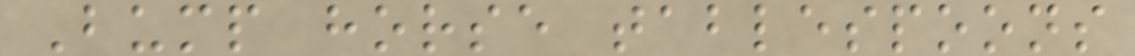Bump horse tablespoons
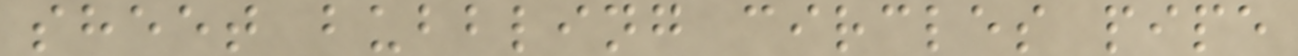sheet bubbling circles pipe
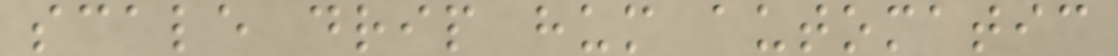scale drip hum automatic
